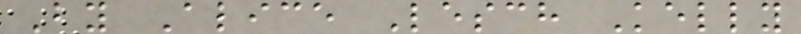By Alice Lesch Kelly
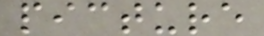picture
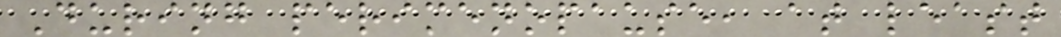During perimenopause, at least
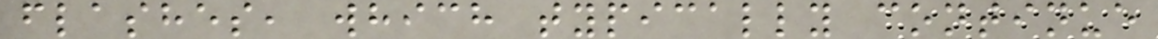flashes, which typically continue
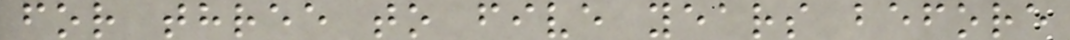for three to five years before
